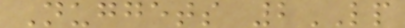Nuggets 2LP
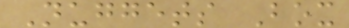Nuggets Box
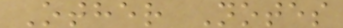Other Notes
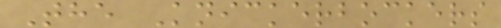The Knickerbockers
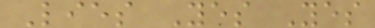Lies Yes Yes
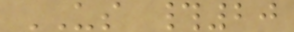US #20
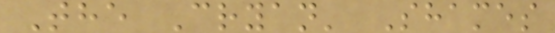The Cryan' Shames
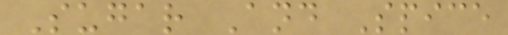Sugar And Spice
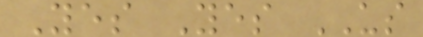Yes Yes US
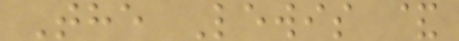The Lewis &
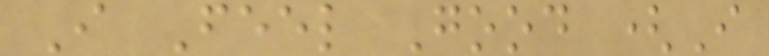I Feel Good (I
